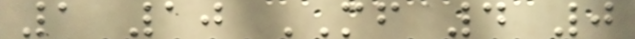1 10 MF 4 0
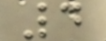4
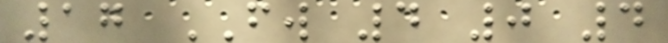17 FW 4 0 4
